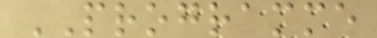PROGRAMME
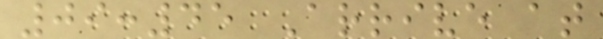09:45 Arrive at
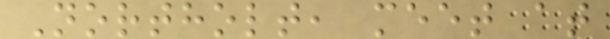Northolt, meet at
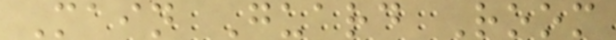Main Guard Room
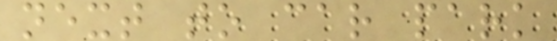next to car park
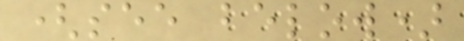(see below)
